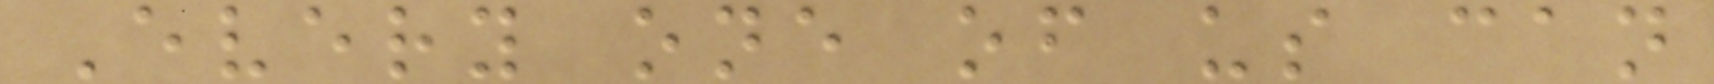Every one of us can
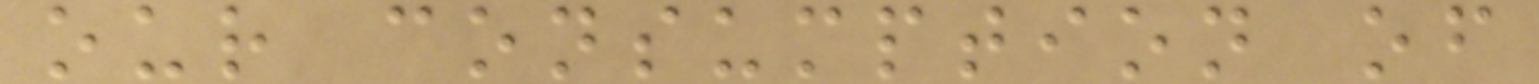our consumption of
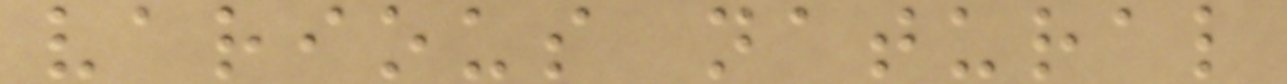various natural
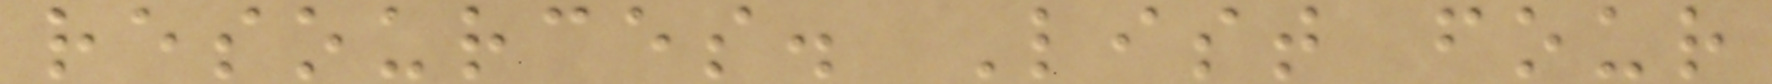resources. List four
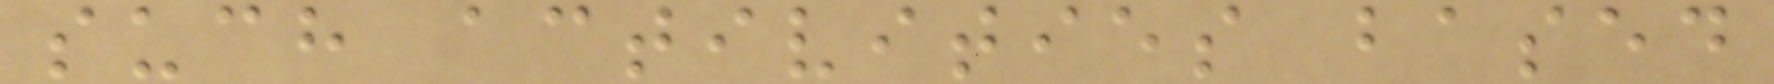such activities based
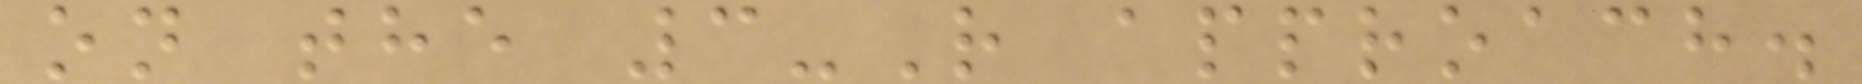on the 3-R approach.
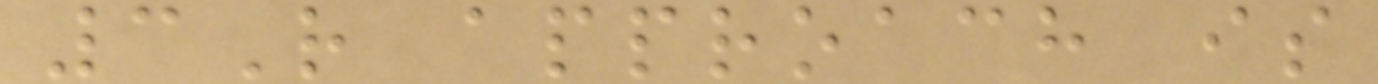3R approach is
